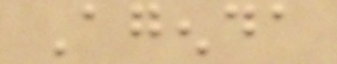Agenda
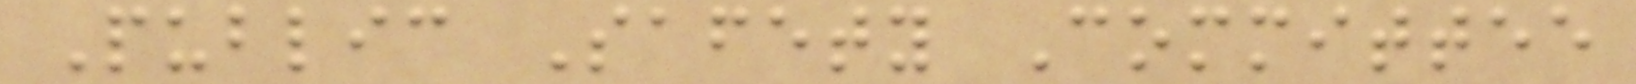Public Safety Committee
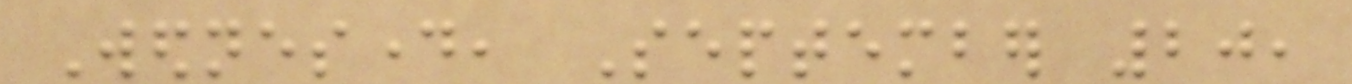Wednesday, September 20,
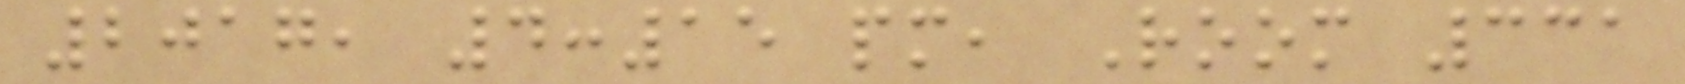2017, 4:15 pm, Room 331
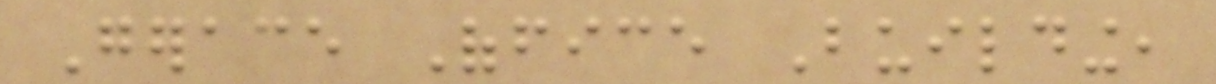Gerace Office Building,
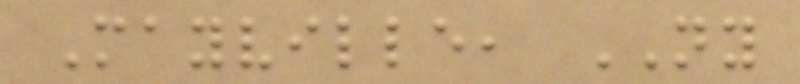Mayville, NY
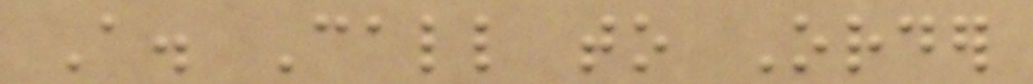A. Call to Order
